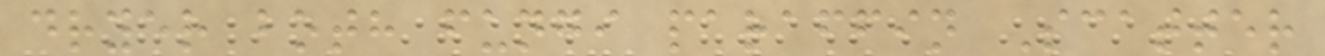dryer both fungi paraffin Scatter
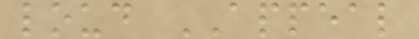loud APPEAL
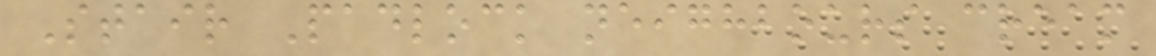Stair Padlock neighbours cream
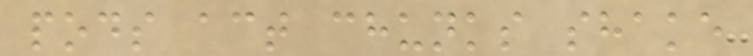pods act chunks shake
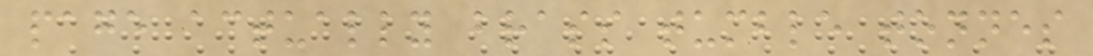page actually brass tumble tonnes
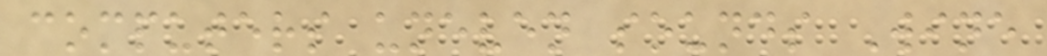computers uneven sounds Wine
